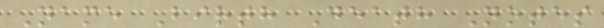Name Birth Death Notes
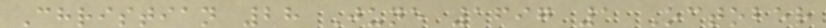Christian 28 June 1697 1 October
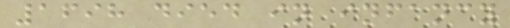1698 died in infancy
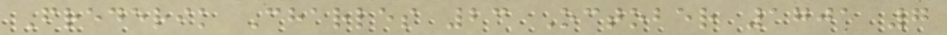Frederik Charles 23 October 1701 7
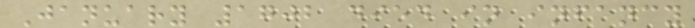January 1702 died in infancy
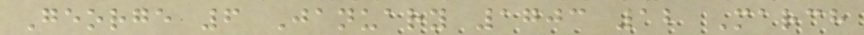George 6 January 1703 12 March
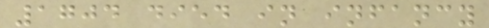1704 died in infancy
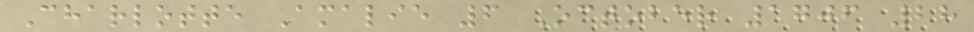Charlotte Amalie 6 October 1706 28
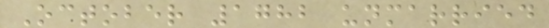October 1782 unmarried
